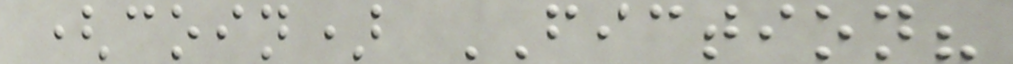(coin) FICTION?
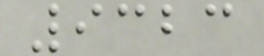9323
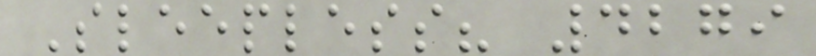Sleepless? 4279
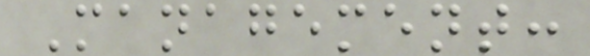Management:
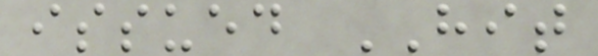issued HIT
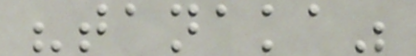"tanaka"
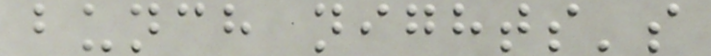bunch nights's
